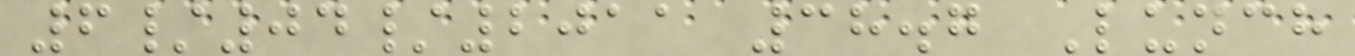6/04/2011 38.7 Lunch
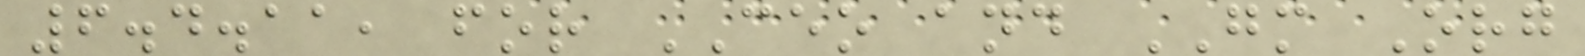6.4.11, for CEO and GM Org
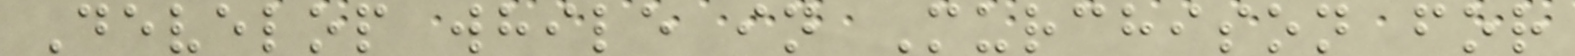Develop while in Murchison for
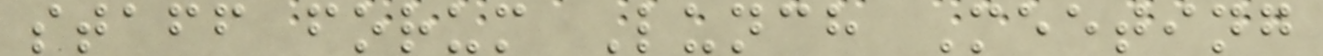staff forum Lunch Meeting
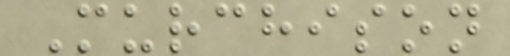Murchison
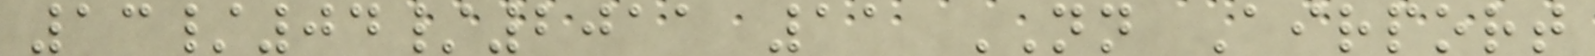13/04/2011 11 NN Airport
